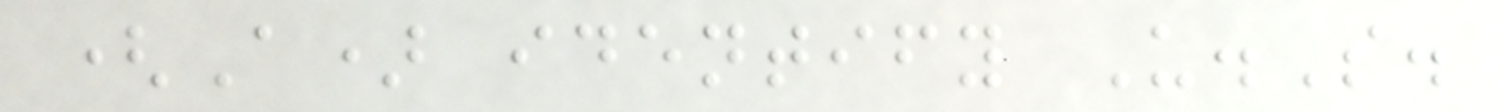(A) identify U.S.
